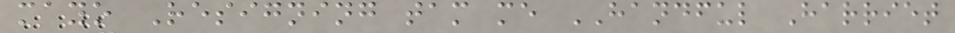mayo Resigning tam me HANDFUL Harriet
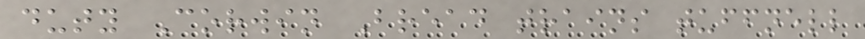duty Corwin Bread trains tuffnell
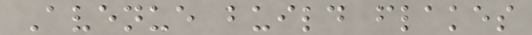Avenue build flakes
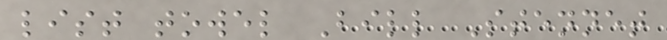list towel Bill Stennet
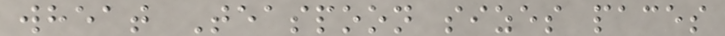wheat Teaspoon sizes paces
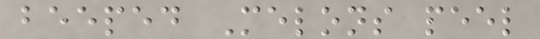beeped Melons peel
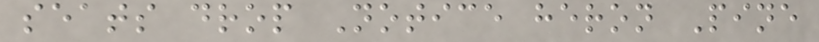seats drop Notice heron Pine
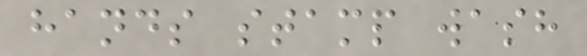hands stamp wash
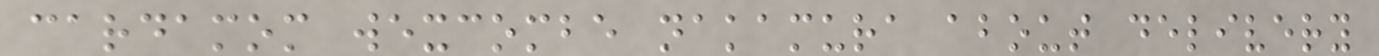cardamom wexcombe nakamura about delivery
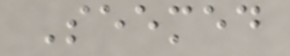Seemed
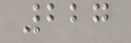227
